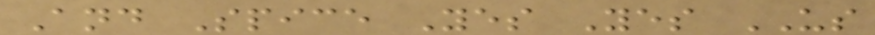And Spice Yes Yes US
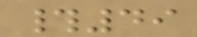#49
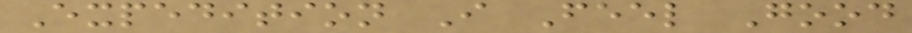Expedition I Feel Good
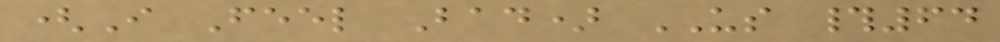(I Feel Bad) US #64
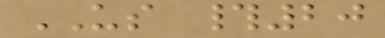US #20
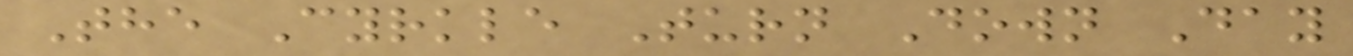The Cyrkle Turn Down Day
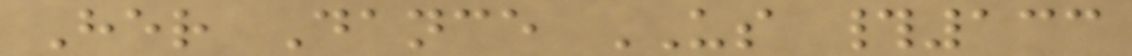Her Dance US #133
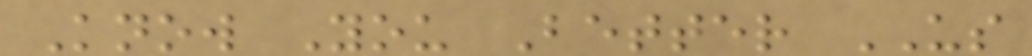Know You Better US
